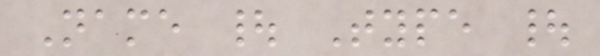Name | Type |
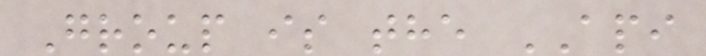Group is the API
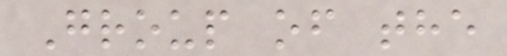Group of the
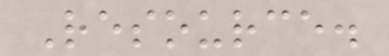Resource.
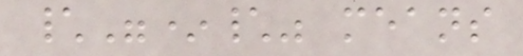\"*\" means
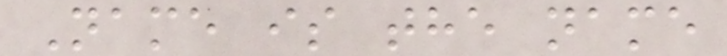Name is the name
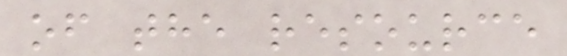of the resource
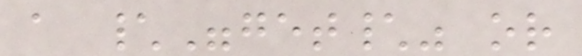a \"get\" or
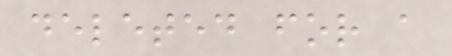deleted for a
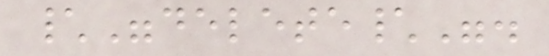\"delete\".
